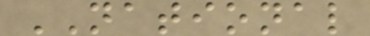NATIONAL
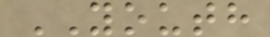YOUTH
